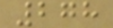278
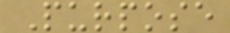Purpose
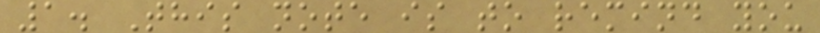1. This note is to remind you
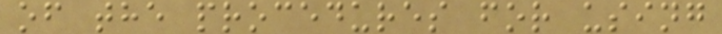of the procedures for using
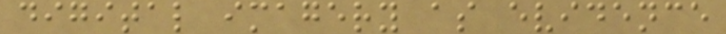digital imagery as evidence
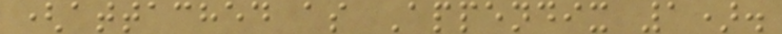(attached as Appendix 1).
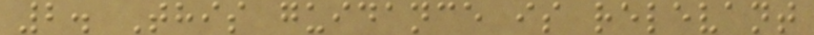2. This guidance is relevant
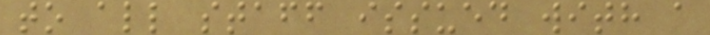to all staff issued with a
